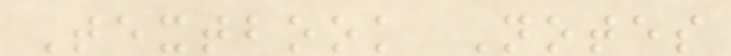Textbook Notes
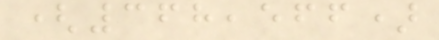(368,566)
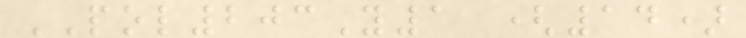POL203Y1 (14)
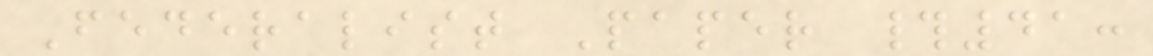Federalist Paper #41:
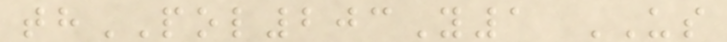thPOL203Y1 US
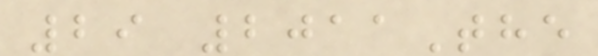29 2011The
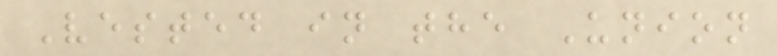Vested in the Union
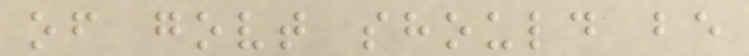of govt should be
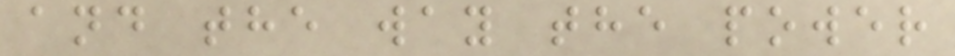and the way the power
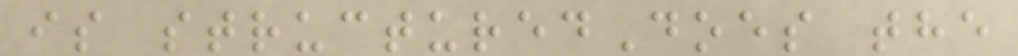is structuredDoes the
